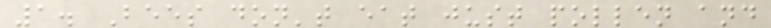1. Bees don't eat just pollen and
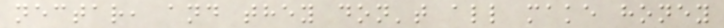nectar, and they don't all make honey
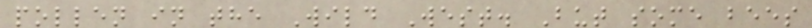pollen in the Wild West. But some bees
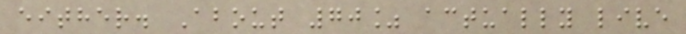either. About 70% actually live
